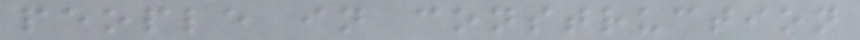people in construction
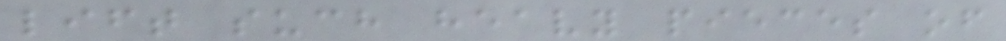lift such heavy pieces of
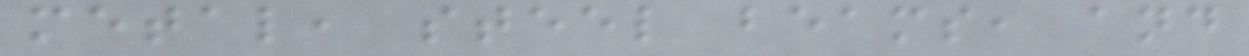metal, steel beams, and
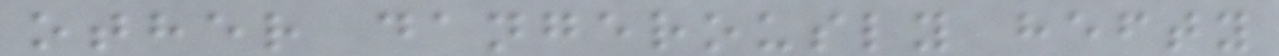other dangerously hefty
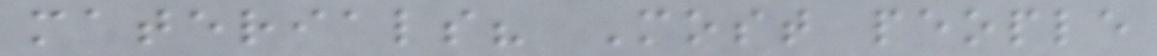materials? Most people
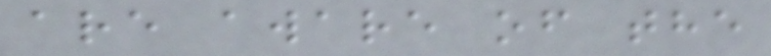are aware of the
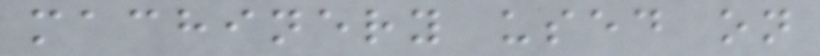machinery used on
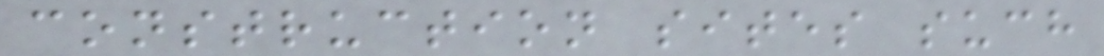construction sites such
